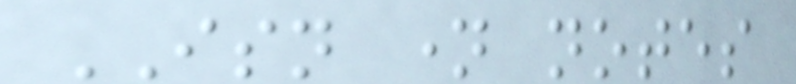ISN name notes
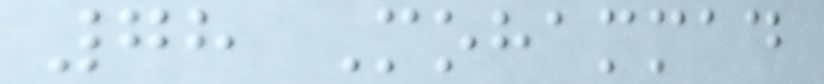78 Mohammad
